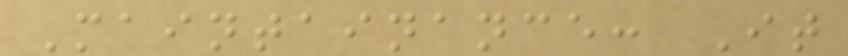Maintainance: It
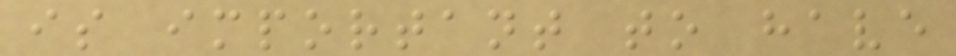is important to have
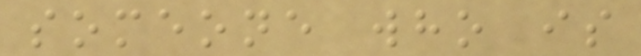someone who is
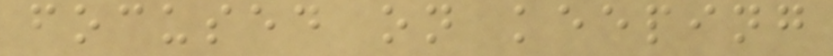focused on keeping
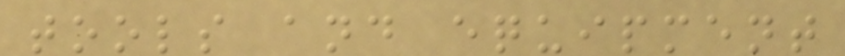tools and equipment
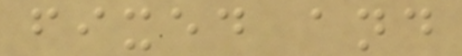fixed and
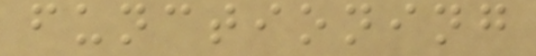functioning
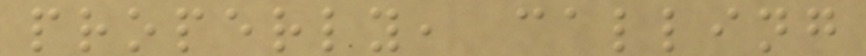properly, calling
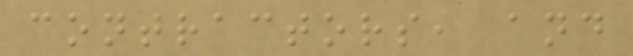contractors, and
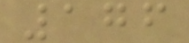176
